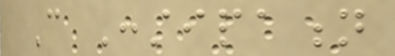Can Constipation
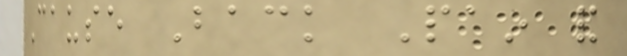Cause Back Pain and
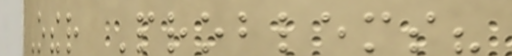Other Problems?
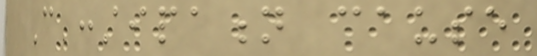Can constipation cause
